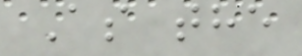As the
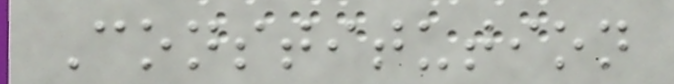Constitution
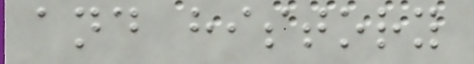and history
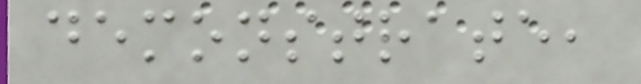demonstrate,
